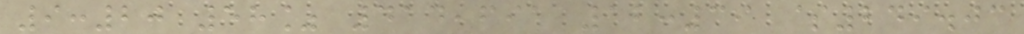9:20 58% 414,691 12:39 $249.03
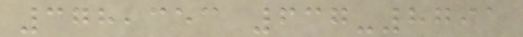378,353 637-8791
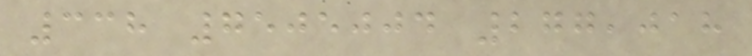338 7505004 277,018
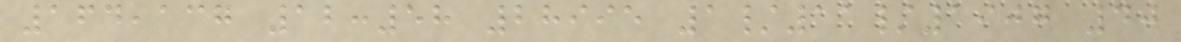164,137 12:58 28995 1/11/1907 40
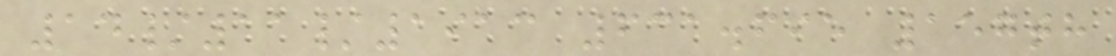14/11/1913 631.695 157th
